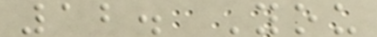12. You
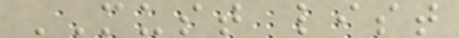MUST list
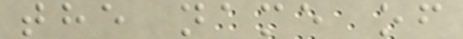the name of
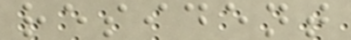resident
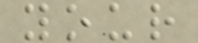your
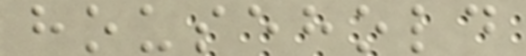household
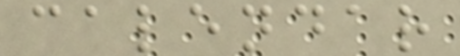calendar
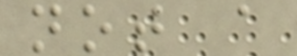not a
